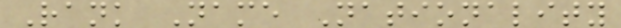Rank Name Nationality
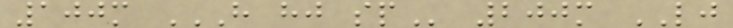100m H HJ SP 200m LJ
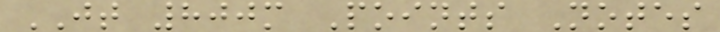JT 800m Points Notes
